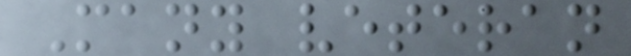Many veteran
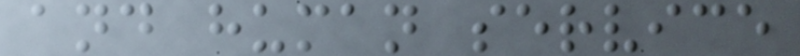and human service
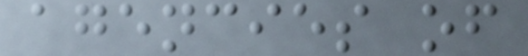agencies of
